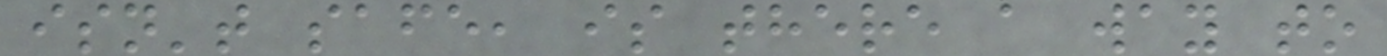isn't safe, is there a way to
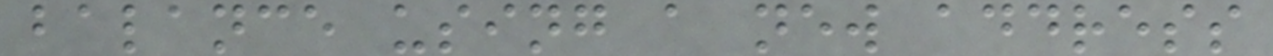balance using a new address
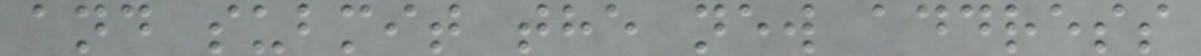and submit the new address
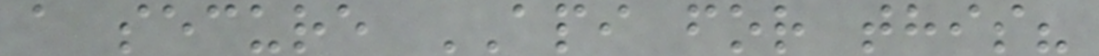a secure API for this?
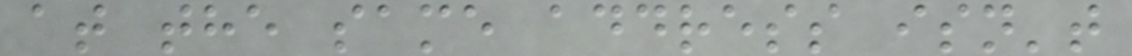at the same address isn't
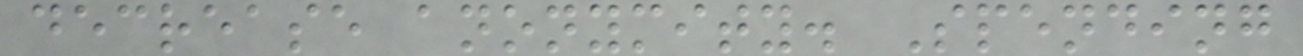decrease anonymity. Spending
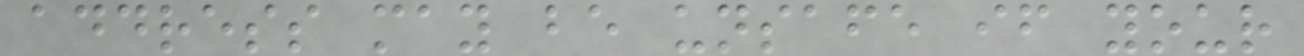address may be unsafe if your
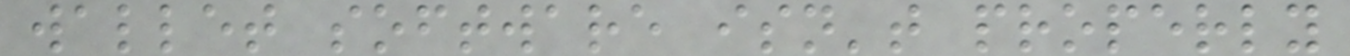wallet software isn't properly
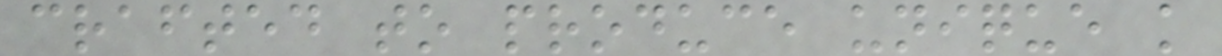crafted to produce unique k
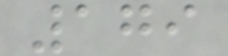179
